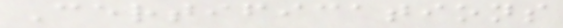Certifications
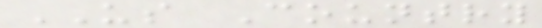US Country
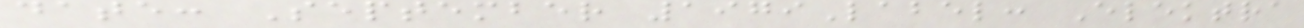date: September 1979Label: Elektra
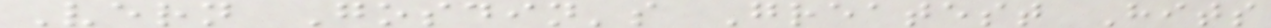Vern Gosdin's Greatest Hits
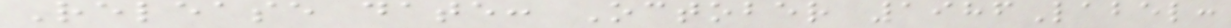Release date: October 1986Label:
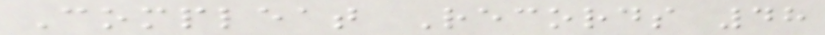Compleat Records 48
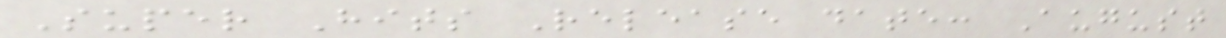Super Hits Release date: August
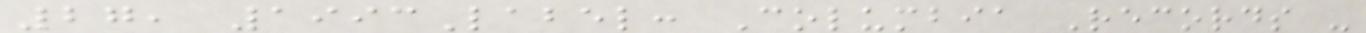27, 1993Label: Columbia Records -
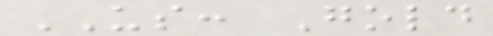US: Gold
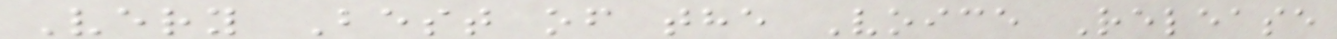Very Best of the Voice Release
